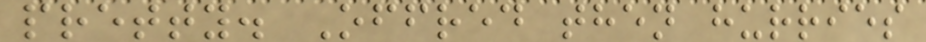pretty. Offred then hurries
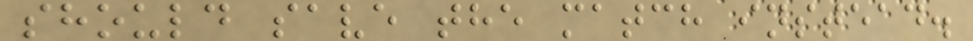should save the match instead.
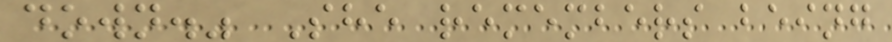down." She remembers being
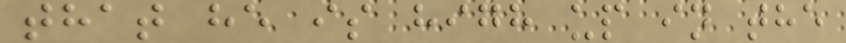that he is high up in the
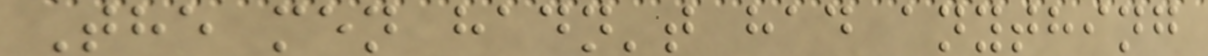The men hadn't had anything
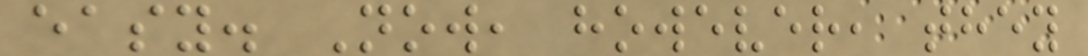easy. Now, however, they
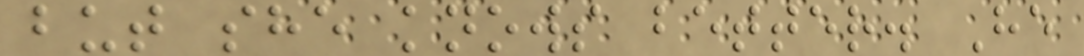but she knows better. He
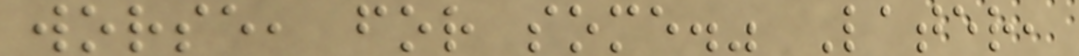worse, for some." Later,
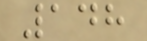148
